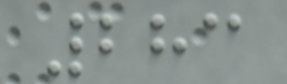283
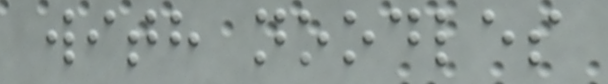with noodles
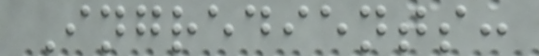Ingredients:
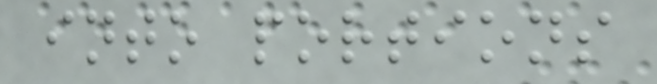into portions
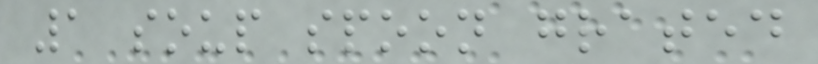1 soup spoon grated
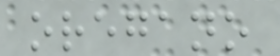oregano
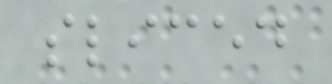sliced
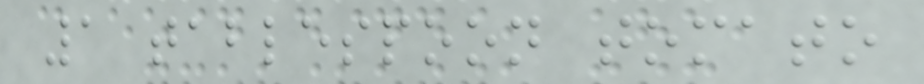1 tablespoon tomato
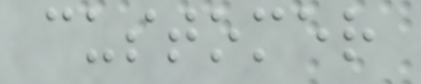customer
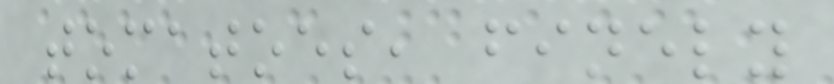tomatoes, finely
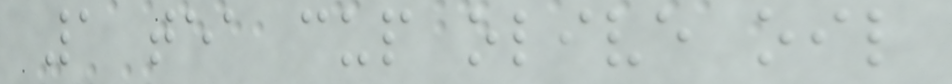1 tea cup olive oil
